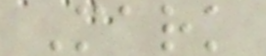Mark
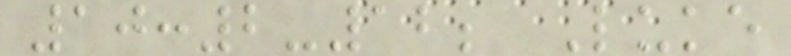10:2-12; Luke
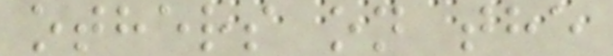others on the
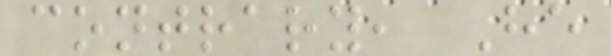contrary, He
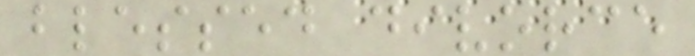blessed divorce
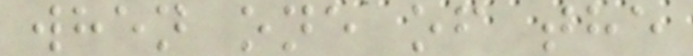when one of the
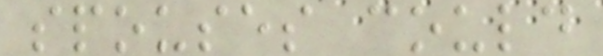spouses could
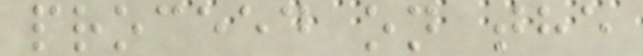proceed on the
